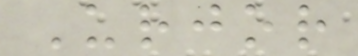Urjor
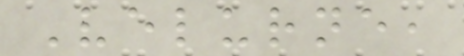Velurne,
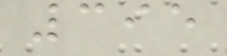395
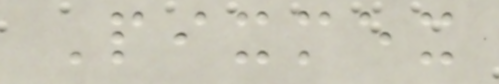Pixmex
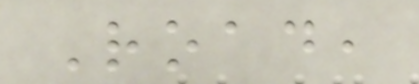Road,
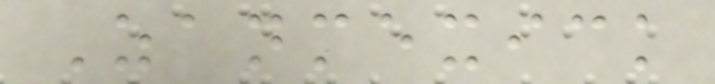Zanmexick
